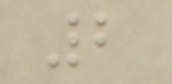2
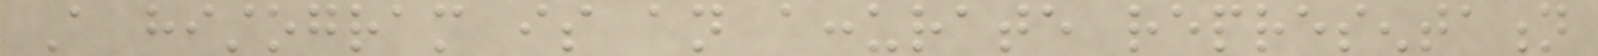A histogram is an accurate representation
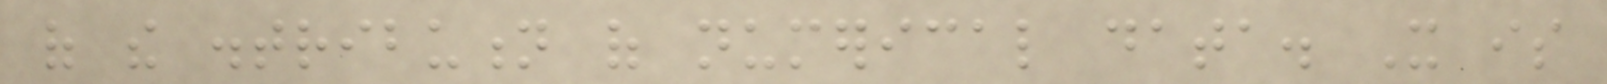of the distribution of numerical data. It is
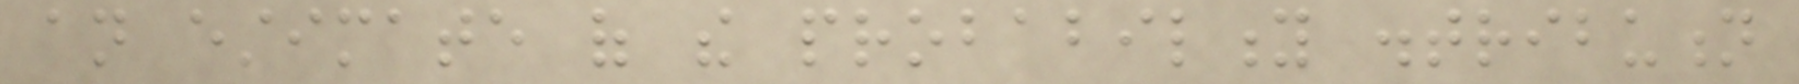an estimate of the probability distribution
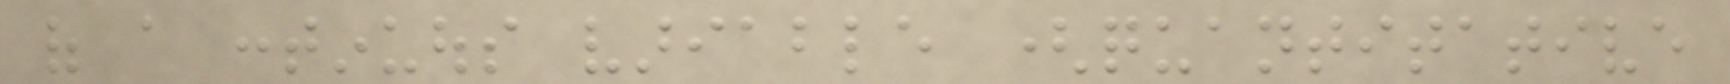of a continuous variable (quantitative
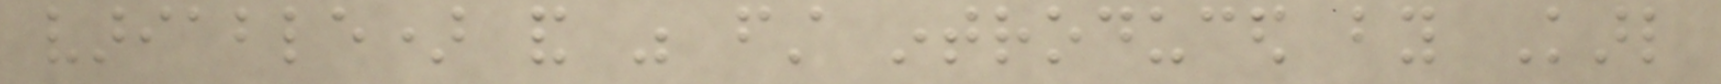variable) and was first introduced by Karl
